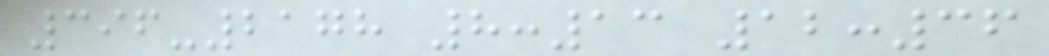396-2178 8:13 12:36
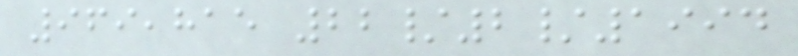969,815 22/2/1994
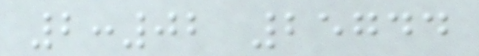2:02 25744
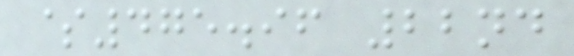$475.96 22nd
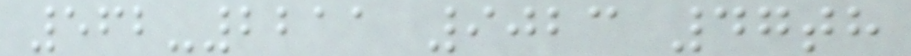562-2211 9023 47th
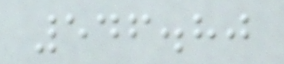546.80
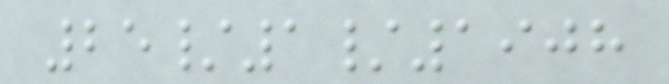25/1/1908
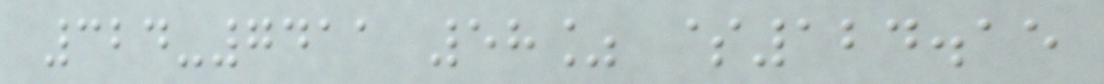324-7411 58% $124.15
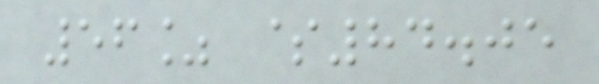56% $84.05
